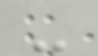-
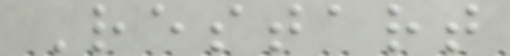Restart
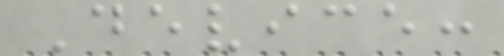Device:
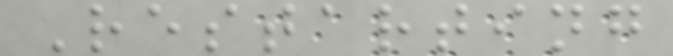Restarting
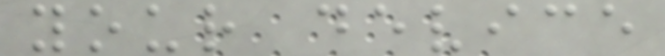your device
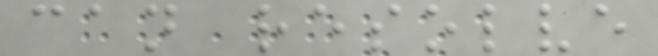can resolve
